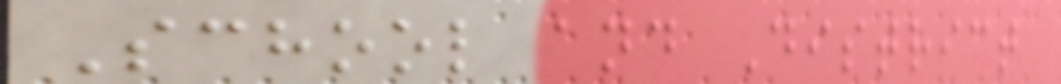School and District
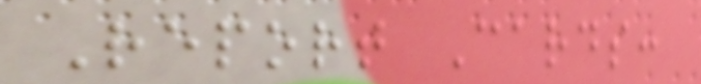Report Cards:
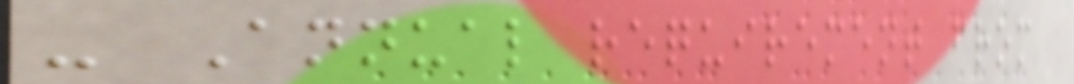- Annual requirement from
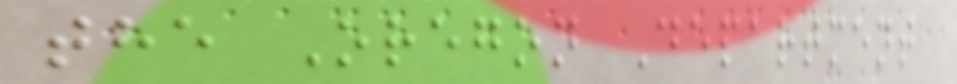the Oregon Department
